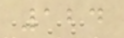124
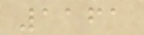1161
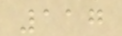117
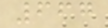667
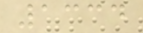1334
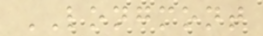LONGMONT
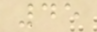45
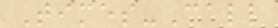Times-Call
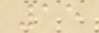15
